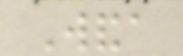Wanda
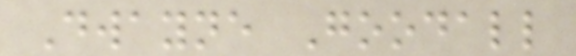Dwayne Goodall
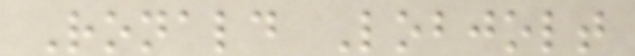Ronald Lobjolt
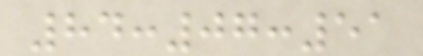84:07:51
